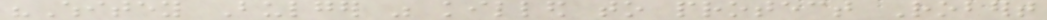"Whitey Bulger was killed to protect Robert
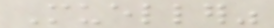Mueller"
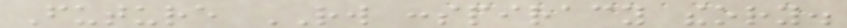Future RW conspiracy theory.
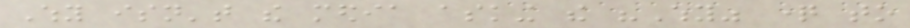Why isn't the media asking the "Why" question to
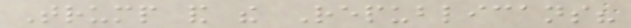Trump and the Republicans?
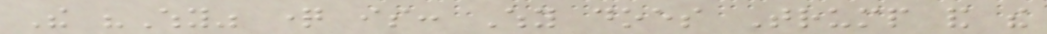The "Why" question is: Why does Trump and the
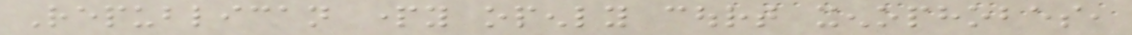Republican party openly court xenophobes,
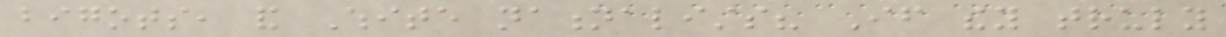bigots, and White nationalists? If they truly
